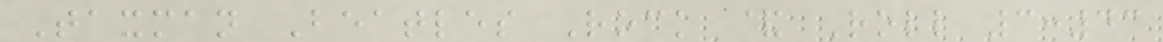Taxman Beatles Rock & Roll 3:43
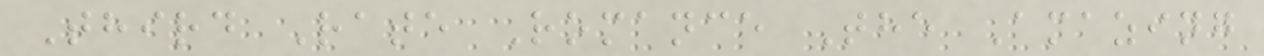Third Rate Romance The Amazing
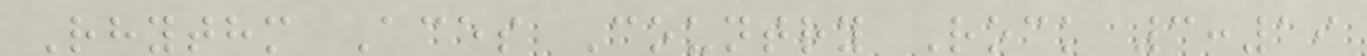Rhythm Aces Country Rock 3:19
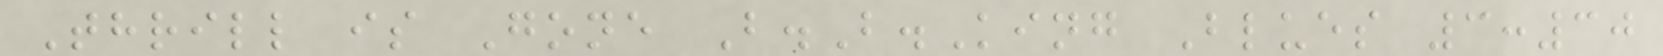Thrill is Gone B.B.King Blues 3:30
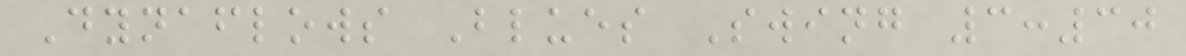Dynaflows Blues Swing 3:30
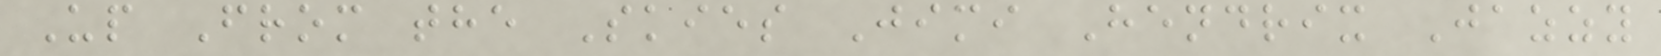Up From the Skies Jimi Hendrix Jazzy
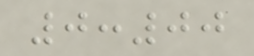0:00
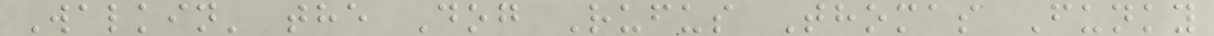Walkin' the Dog Rufus Thomas Funky
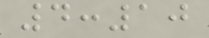4:10
